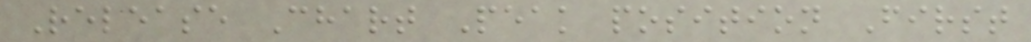Release Chart Peak position First
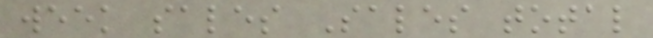week sales Sales total
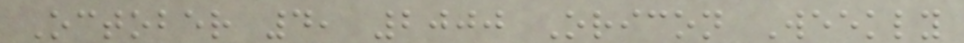October 4, 2000 Oricon Weekly
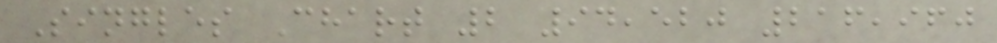Singles Chart 2 94,520 216,960
